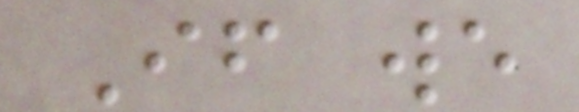If we
